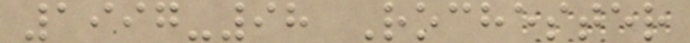1997-98 Rochester
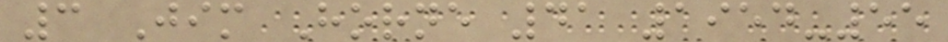3 Jim Horne 41 1954-55
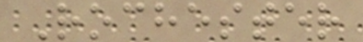Rochester
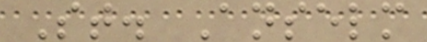St. Anselm
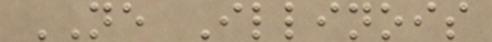NE Illinois
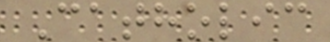Catholic
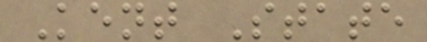Kent State
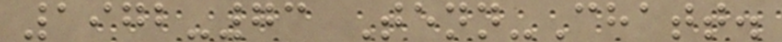1972-73 Tenn-Chatt.
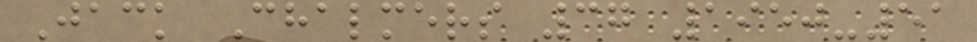Jack Chalmers 37 1950-51
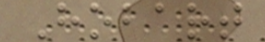Hobart
